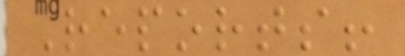Reports!
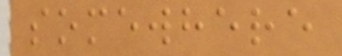somewhere
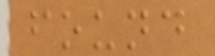found
